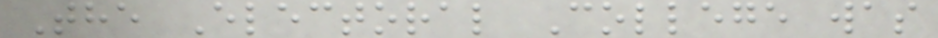The Electoral College was
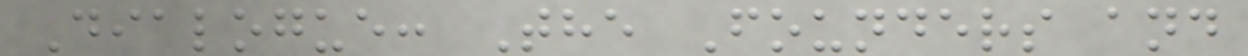Dialogue: The Founders and
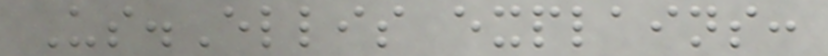Us.Ellis explains:
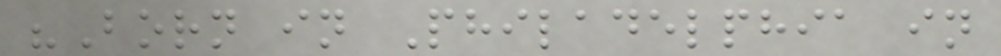"Born in Philadelphia in
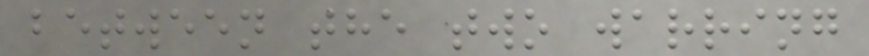between the two warring
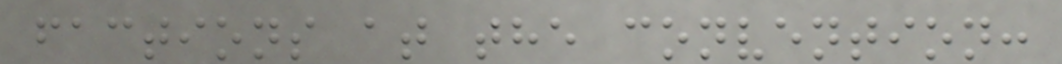factions at the convention:
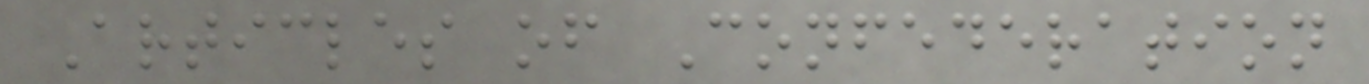Articles of Confederation
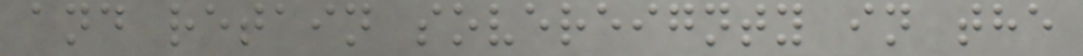and retain sovereignty in the
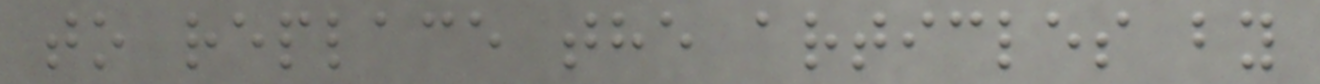to replace the articles by
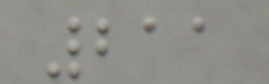211
